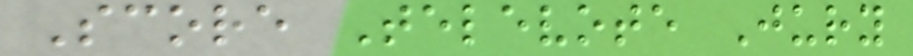Score Televote Jury
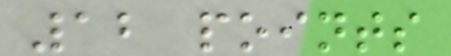12 points
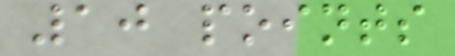10 points
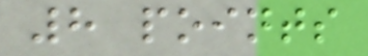8 points
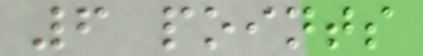6 points
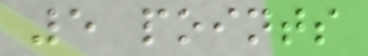5 points
